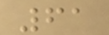61
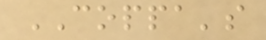COPPA's
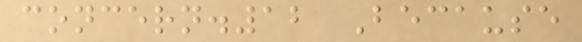concern.12 Because
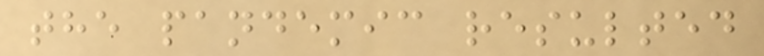the pandemic resulted
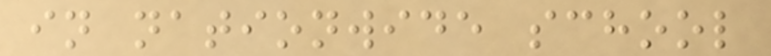in nationwide school
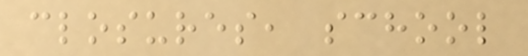closures, school
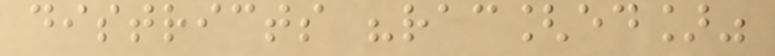districts "rac[ed]"
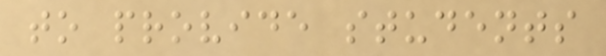to provide students
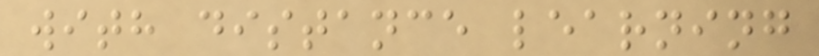with distance learning
